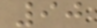90
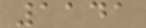1141
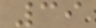39
